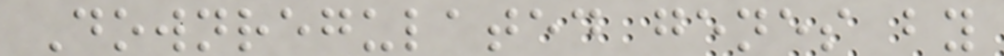Downregulated genes by
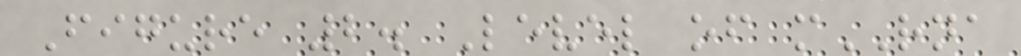Figure 2. Level of mRNA
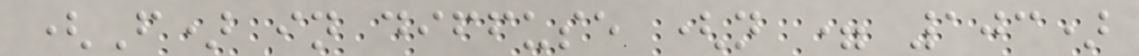(F) in diffuse (n = 103)
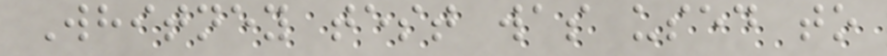Whitney test was used to
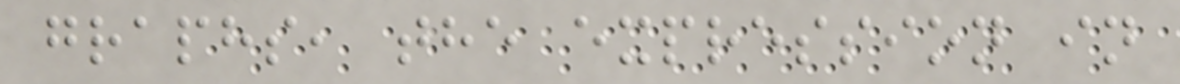graphs, the expression in
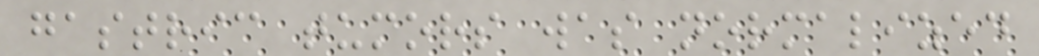gastric tumors was normalized
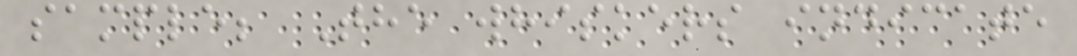sample; The whiskers indicate
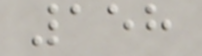158
